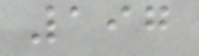197
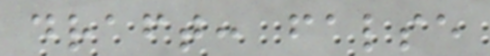draft: false
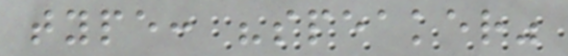type: "speaker"
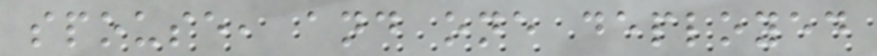spouse, and one deployed
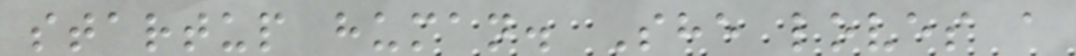startup human. She loves a
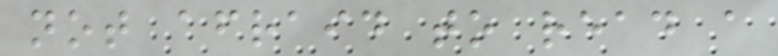not afraid to read a
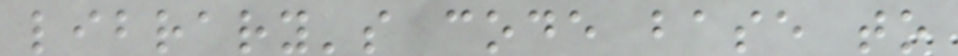library's code base to
